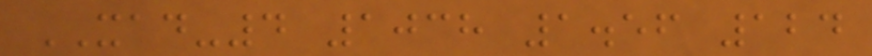XAD-4 1038 1.56 124
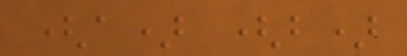(a) (b)
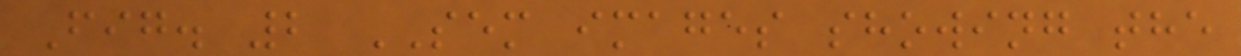Fig. 2 SEM images showing the
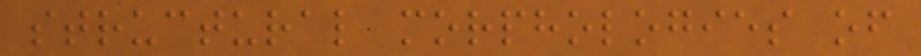structural morphologies of
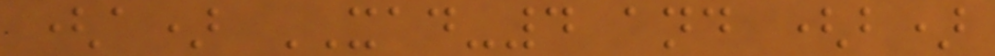(a) XAD-4 and (b)
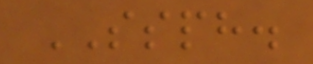SSPH.
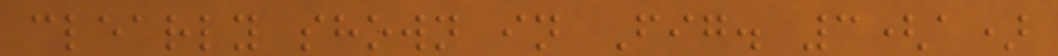clearly shown in Fig. 3(a)
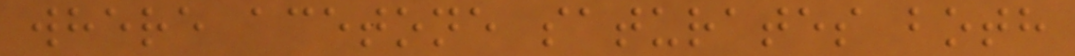where acetone saturates both
